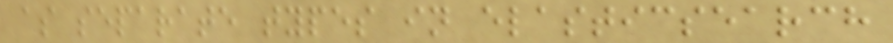as separate types in elasticsearch
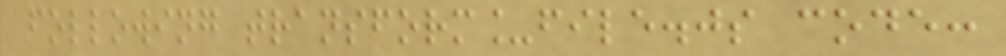following transform_file.js code:
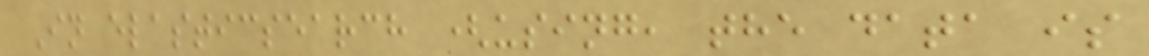In elasticsearch (using, the data is
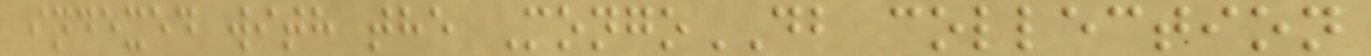indexed with the MongoDB collection
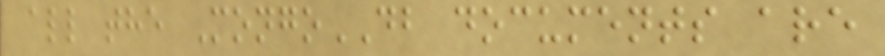all the MongoDB documents are
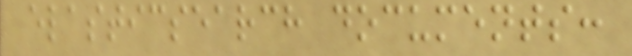elasticsearch documents:
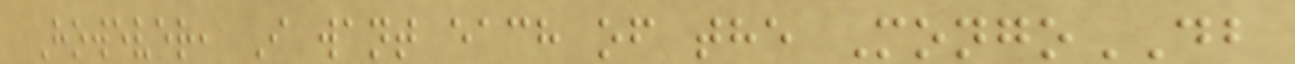However, I want each of the MongoDB
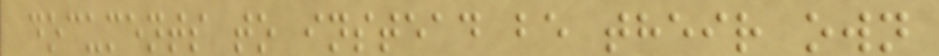documents to instead be their own
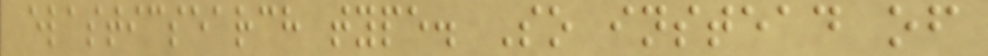elasticsearch type. So instead of
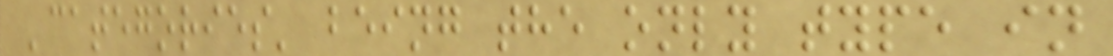'categories' being the only type in
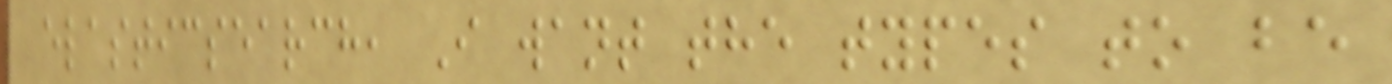elasticsearch, I want the types to be
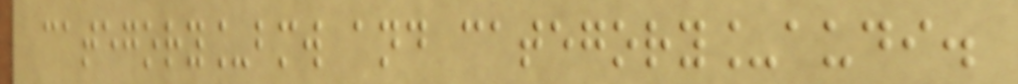category_bmw and category_audi.
